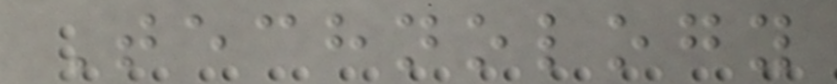Technology
